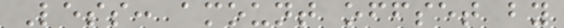Less: amount offset by
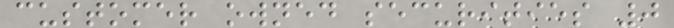customer owned securities 0
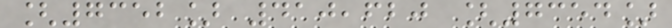[7352] 410,620 [7354]
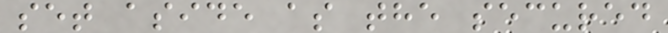set aside as the secured
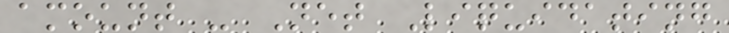amount - Net Liquidating
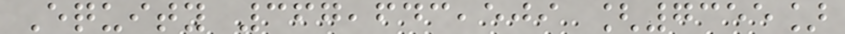Equity 367,643,509 [7355]
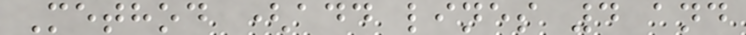Method (add lines 4 and
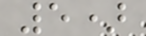5)
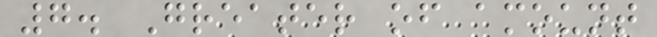7. Greater of amount
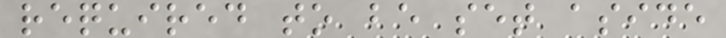required to be set aside
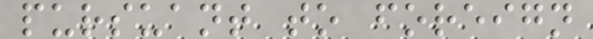pursuant to foreign
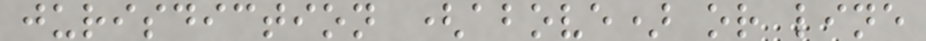jurisdiction (above) or line
